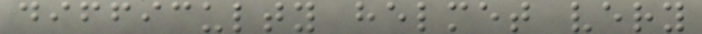difficulty helmet very
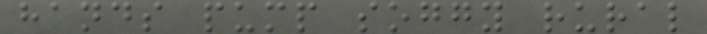hands pump soggy rural
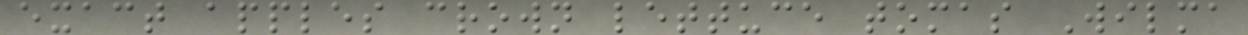exact apples crown lettuce tomas Wilma
